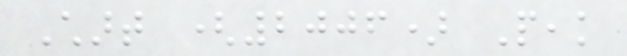Chart (2006) Peak
